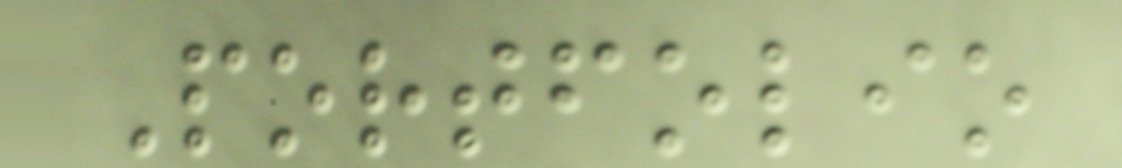Portfolio
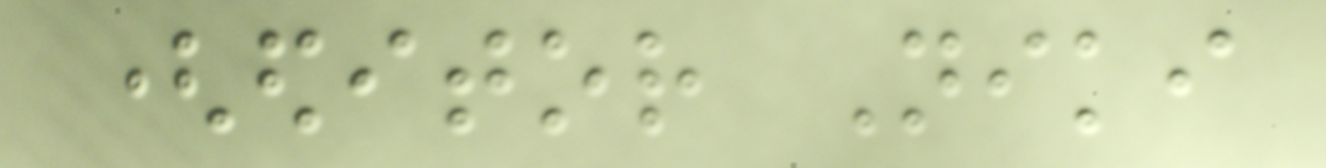(editor Niki
